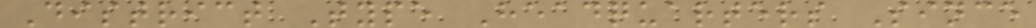District Type Headquarters Since
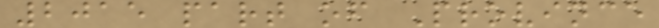2015 part of Province
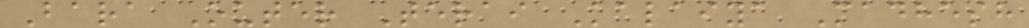Bara Outer Terai Kalaiya Madhesh
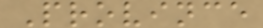Province
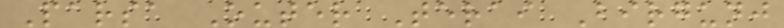Parsa Outer Terai Birgunj
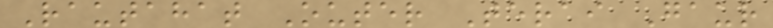Rautahat Outer Terai Gaur
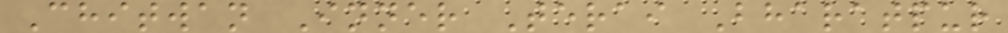Chitwan Inner Terai Bharatpur
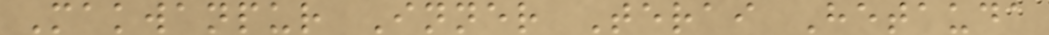Makwanpur Inner Terai Hetauda
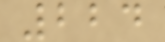224
